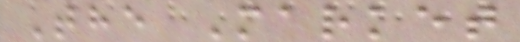The Market
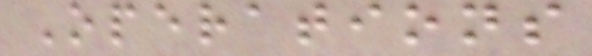Operations
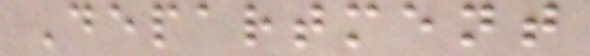Department
